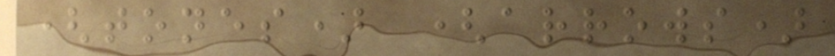(tones) (arrows)
